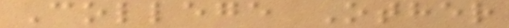College Other
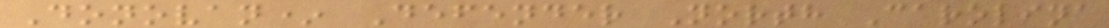Donovan* Defender North Carolina
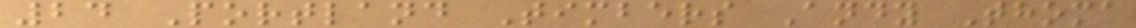24 Portland Timbers Andy Thoma
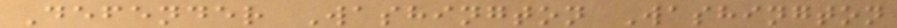Defender Washington Washington
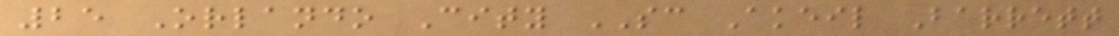25 Orlando City SC Akeil Barrett
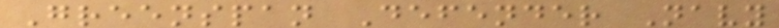Greenspan Defender Navy
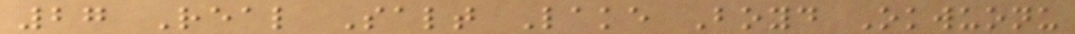27 Real Salt Lake Boyd Okwuonu
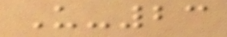U-23
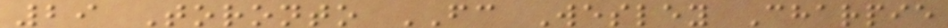29 Toronto FC Wesley Charpie
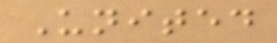United
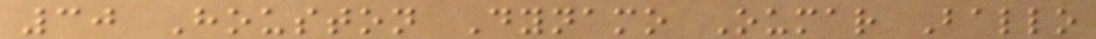30 Houston Dynamo Oumar Ballo
